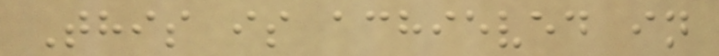This is achieved in
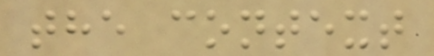the context
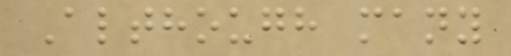Although many
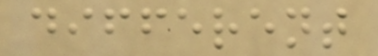different
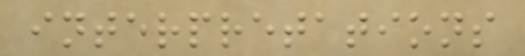interpretations
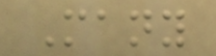Many
